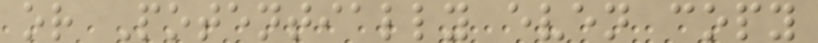or Potentially even copy
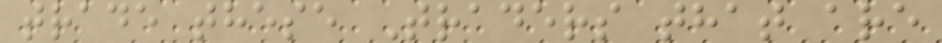trade these Traders that are
